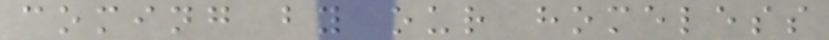coming by our homeless
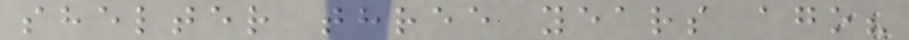shelter three years ago?
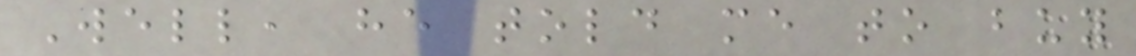Well, he told me to buy
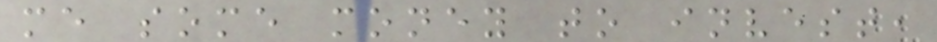me some money to invest,
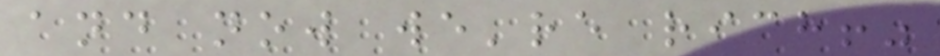and now we're rich!"
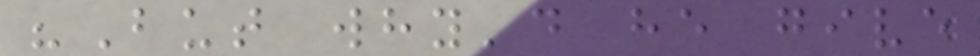"But why'd he give
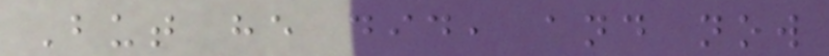But he did, and now
